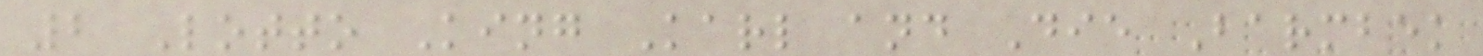2 Lotto King Karl and Die Barmbek
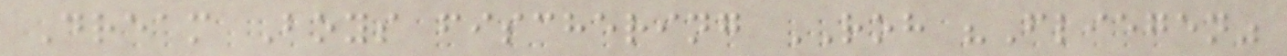Dream Boys fischering ROH "Fliegen"
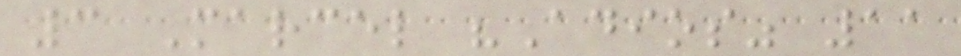3 Marcel "Adios" 11
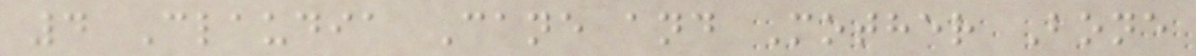4 Claudia Cane and Mother Bone
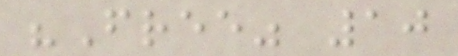"Free" 10
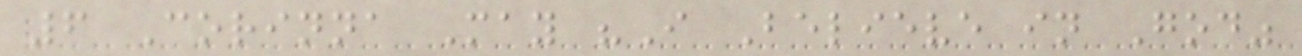6 Corinna May "I Believe in God"
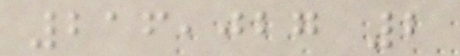216,027 2
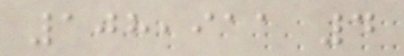108,911 4
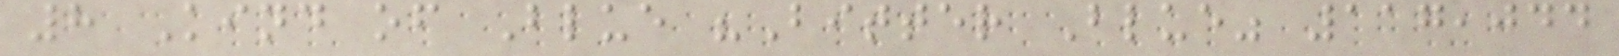8 Kind of Blue "Bitter Blue" 117,044
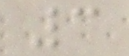3
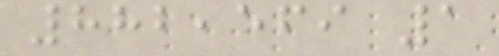882,569 1
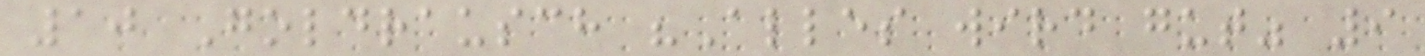10 Goldrausch "Alles wird gut" 9
